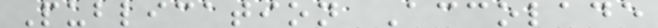Publication Accolade
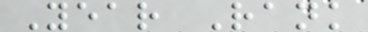Year Rank
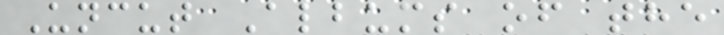Uncut Albums of the
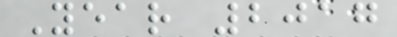Year 2017
